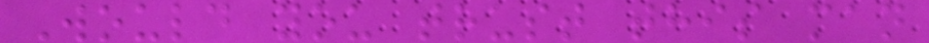Would you trust this man
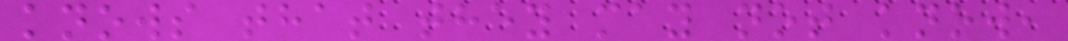knows that they may not know,
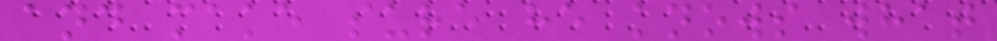and make sure he knows what
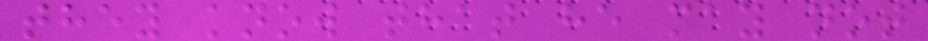they know that he may not
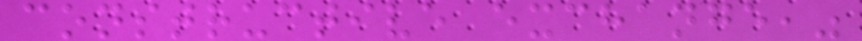constructive exchange,"
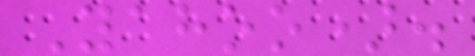Yahoo).
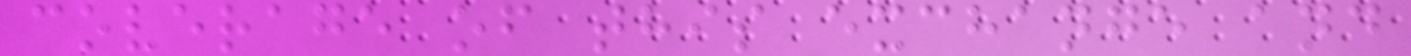coverage of this exchange and
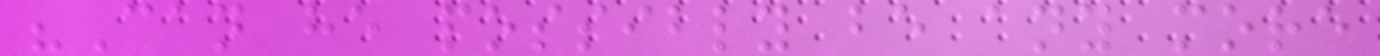"Can he possibly be any more
